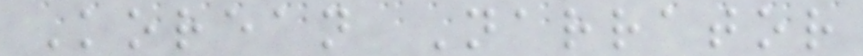Korean Narrator
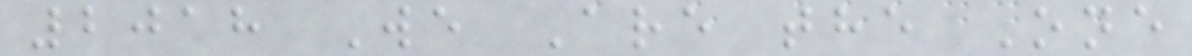2018 We Are the One
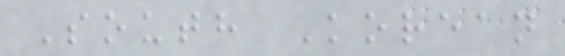South Korean
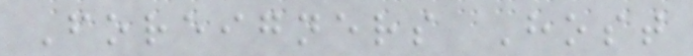Foreigners Host
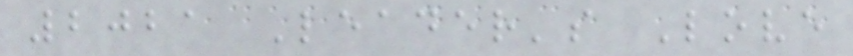2021 Leader's Love
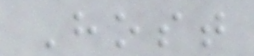Host
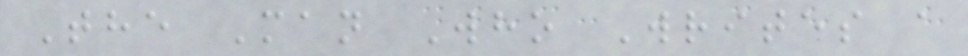The Man Who Writes a
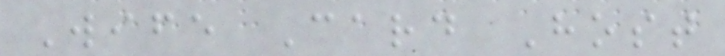Wife Card Host
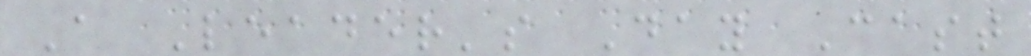A Leader's Day Cast
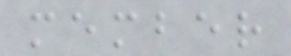member
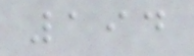194
